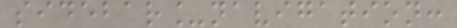sidebar_navigation:
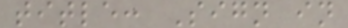title: Sign in
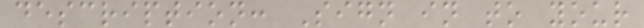description: Sign in to your
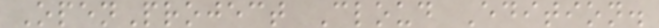OpenProject Cloud Edition.
